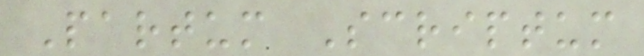Partum Scriptum
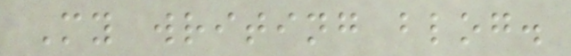My writing blog.
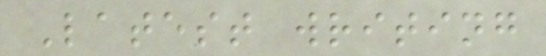Latest writing
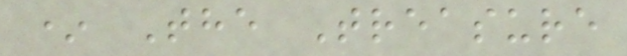* The Treasure
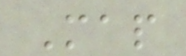Map
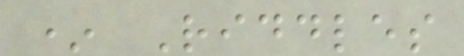* Riddles
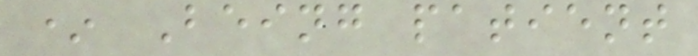* Being patient
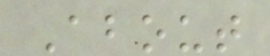About
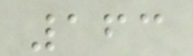163
